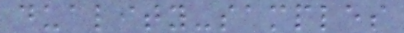duality-samples
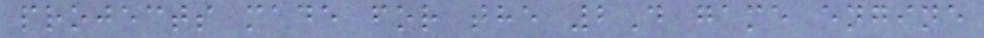projects made for the 2D game engine
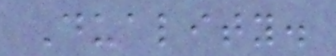Duality.
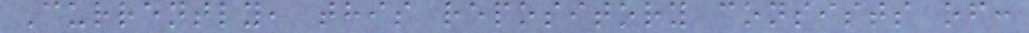Currently, this repository consists of:
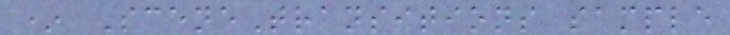* SceneTransitions sample
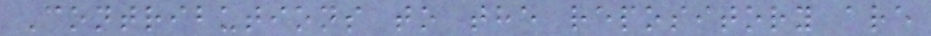Contributions to the repository are
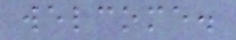welcome.
